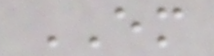EM
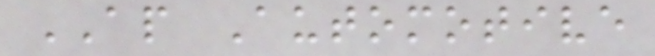AP Automotive
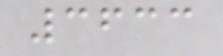3633
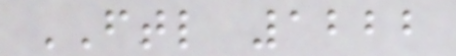FTL 1222
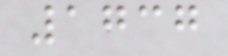1737
